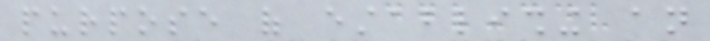purpose of establishing an
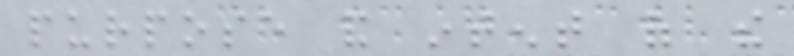purpose and intent of the
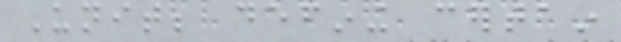Unit; defining certain
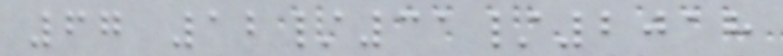67 12/31/2018
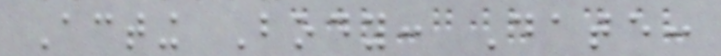Acting Body: Date:
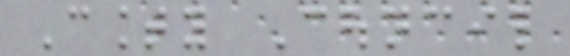County Council
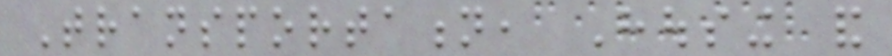Transportation, Housing and
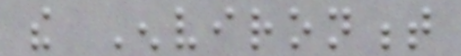the Environment
